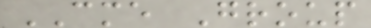CME Group
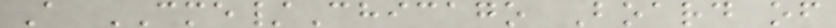A CME/Chicago Board of
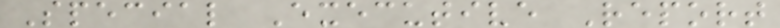Special Executive Report
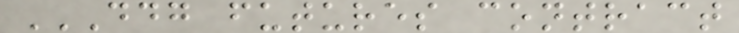DDG FUTURES CONTRACT
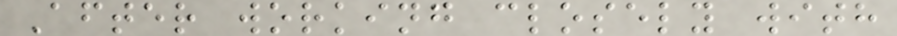After working closely with
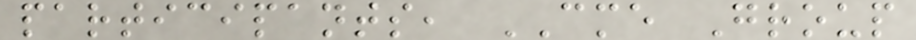participants, CME Group
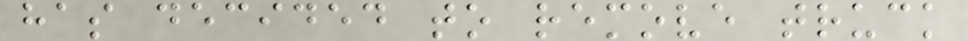has decided to remove truck
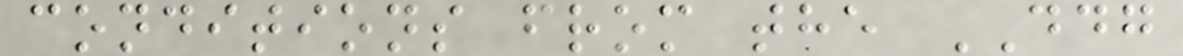conditions from the DDG
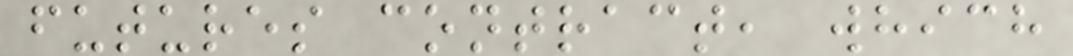futures contract, which
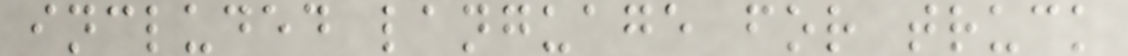included language for truck
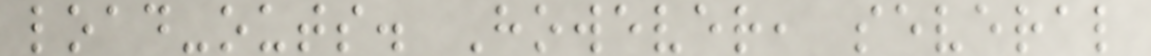load-outs. However, several
